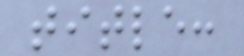title:
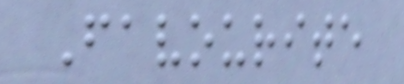Favourite
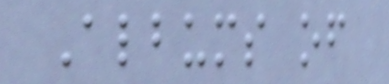Albums of
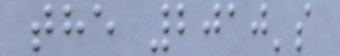the 2010's
